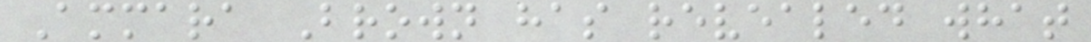Ammara Brown has revealed what
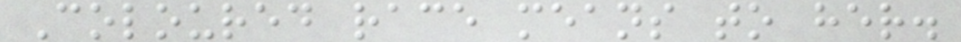Coloured race means to her.
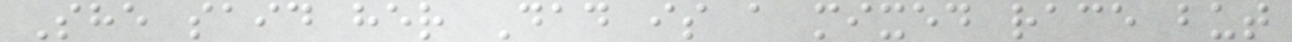She said her Dad is a mixed race but
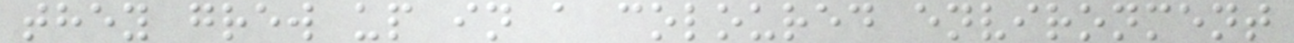they grew up in a coloured environment
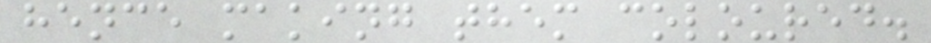hence making them coloured.
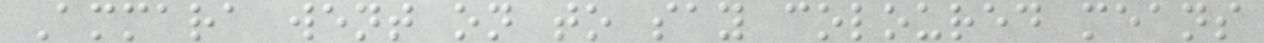Ammara went on to say coloured means
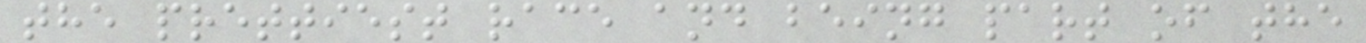the prettiest race and being part of the
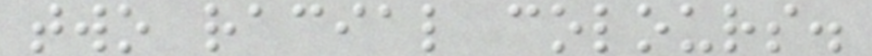two racial colours.
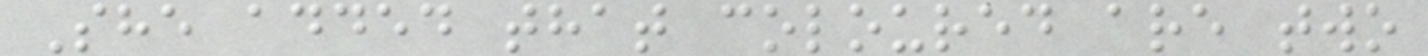She added that coloured are two
